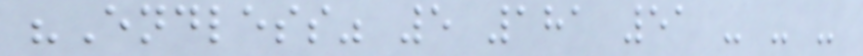"Endless" 5 181 51 - - -
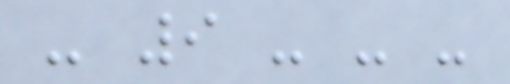- 9 - - -
